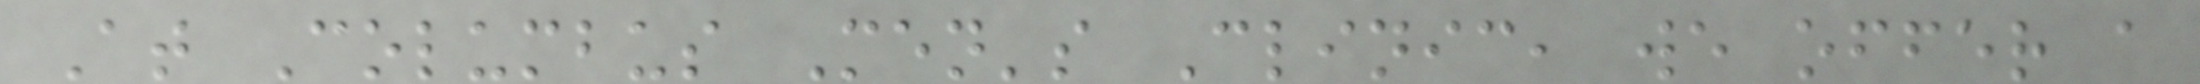At Columbus Men's Clinic, we offer a
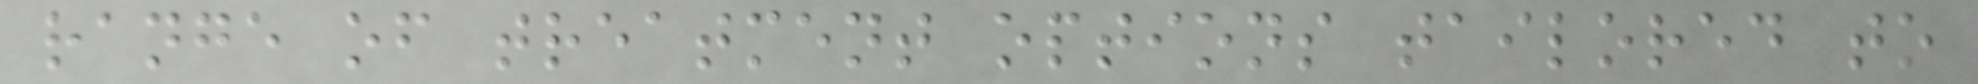range of treatment options tailored to
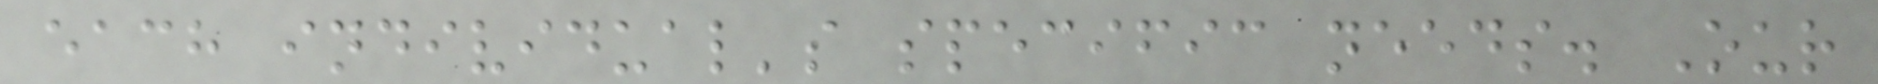each individual's specific needs. Our
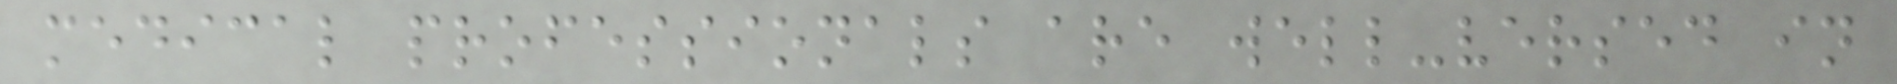medical professionals are well-versed in
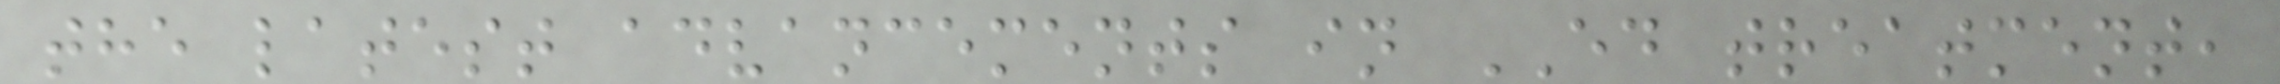the latest advancements in ED treatment,
